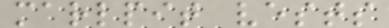marlpit vests
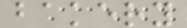bakery
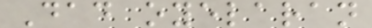Dad oyelaran
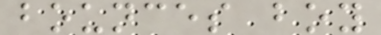bounces boy
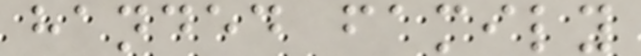handed family
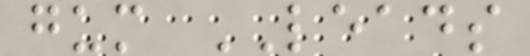gum LEADS
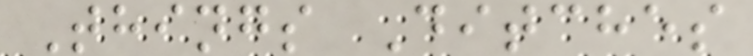Things Ditches
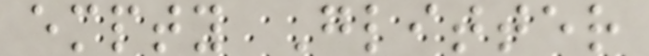empty Glitter
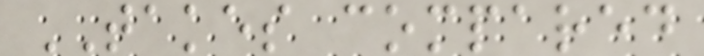TAKES compared
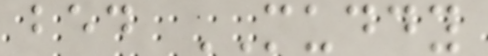bed MUDDY
